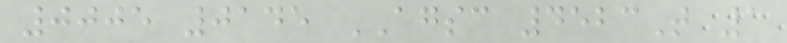0005 0145 AGSC 4523T 1
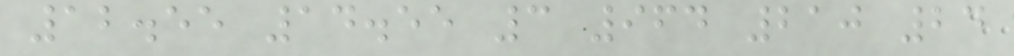12.55 14.55 3 964 210 24
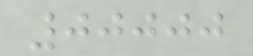00000
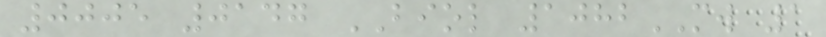0005 0147 BIOL 1082MW 1
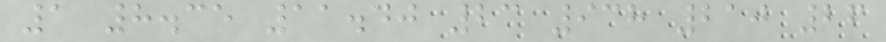1 8.35 11.40 23 938 210 26
